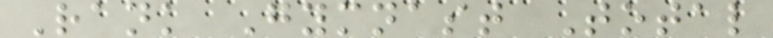Rank Gymnast Total
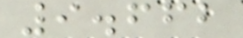9.662
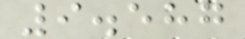9.587
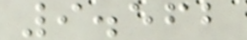9.562
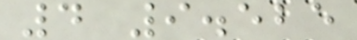4 9.525
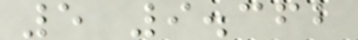5 9.362
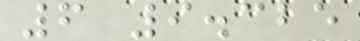6 9.325
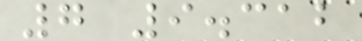7 9.312
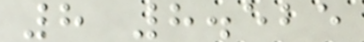8 8.525
